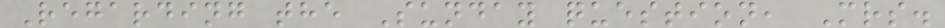Regarding the Sunday question, Mrs.
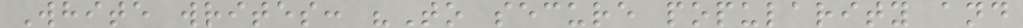White writes: "To secure popularity and
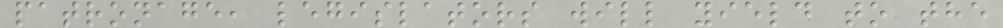patronage, legislators will yield to the
